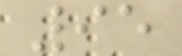95
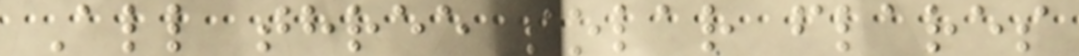All three solar flares
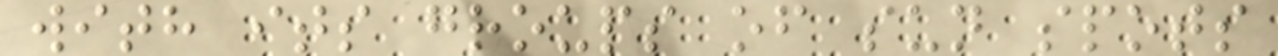with its groups of sun spots
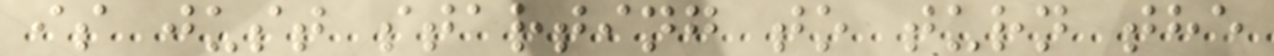is just starting to turn the
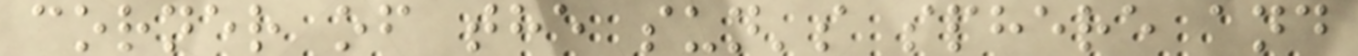corner of the sun's sphere and
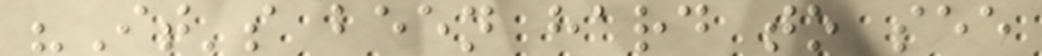"It's been hard to see
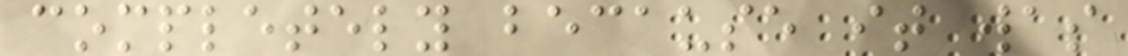completely because it was
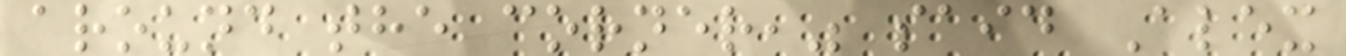around the corner," said Alex
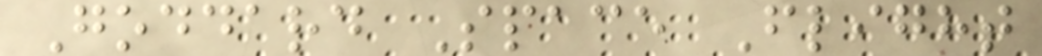Goddard Space Flight
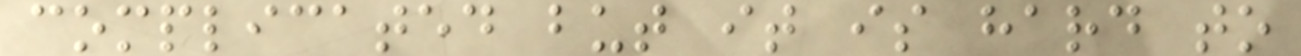complicated but it is hard to
